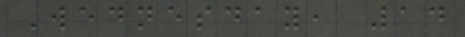Wednesday, 14
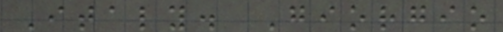Italy. Giorgio
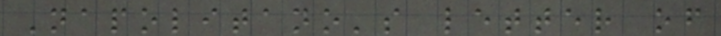Napolitano's letter of
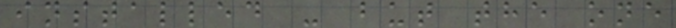installed - but the one
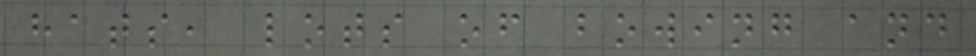hats, lots of bowing and
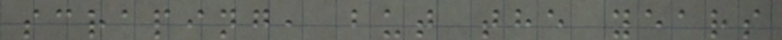scraping, but the years
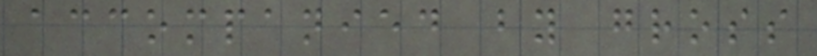accompanied by gross
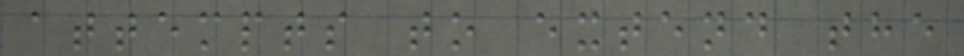attempts to extend the
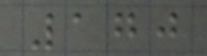170
